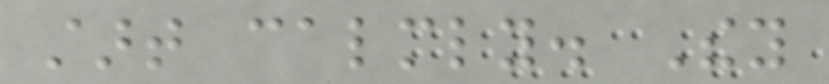start calmly. They
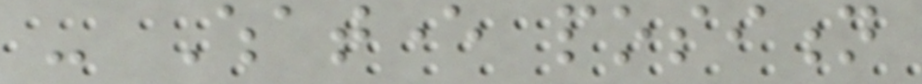- Whatever position
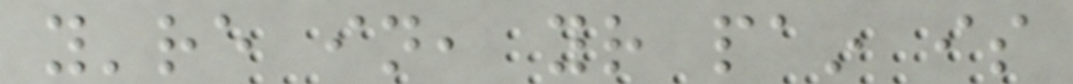you're in, your pain is
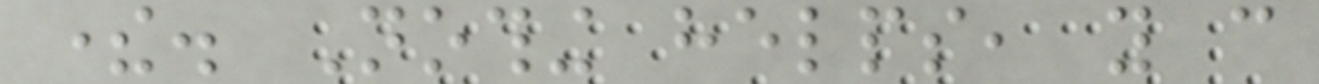there. Nothing helps, you can
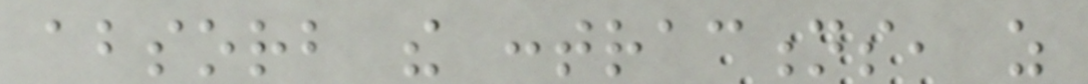absorb the contractions, as
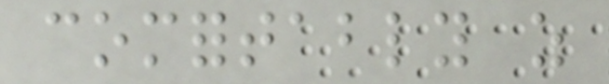comfortably as
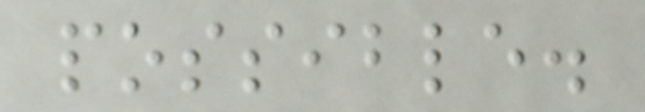possible.
